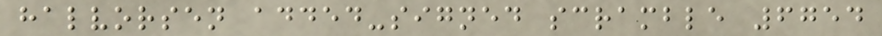halvorsen added-signed scramble 6754
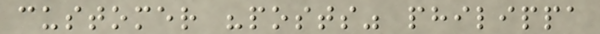customer "posts" philippa
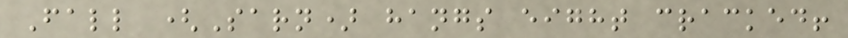Fall (Sarn) hangs eight cracked!
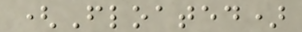(Floated)
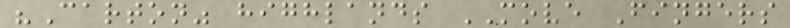"Carton" highlands MOVE Fingers
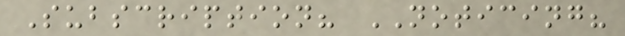Subscription? NOTICING?
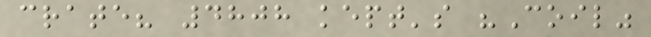crate? 4808 kept's "Coil"
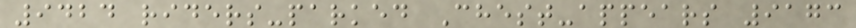9424 riders-parked Chest-appears 9173
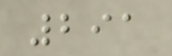291
